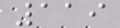119
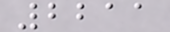2211
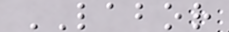LABOR
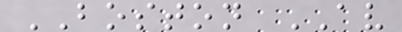BOSTON AV
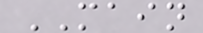MAIN
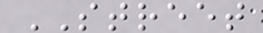STREET
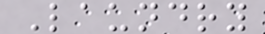Laundry
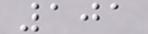101
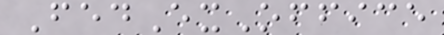FedExOffice
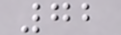72
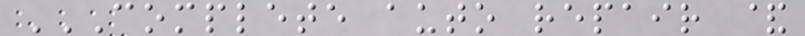COMPLETE AUTO REPAIR &
